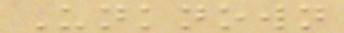Unknown
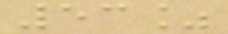53%
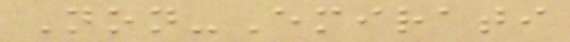Non-Emirati
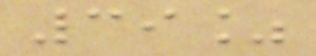39%
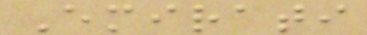Emirati
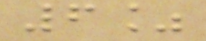6%
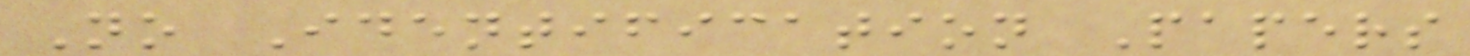No Identification Papers
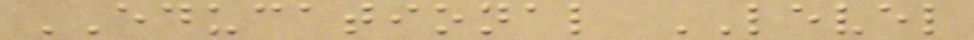EDUCATIONAL LEVEL
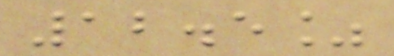12.5%
